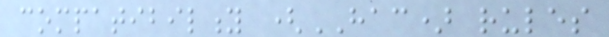compatibility (HAC) rules
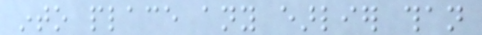into place any earlier than
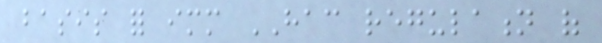basis for immediate HAC regulation of
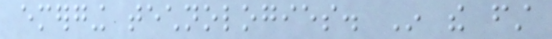emerging technologies. In the first
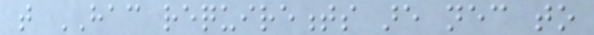that HAC requirements are necessary to
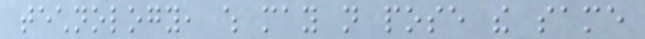technology, which may not pose the same
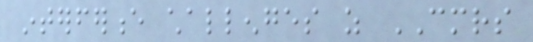interference challenges as CMRS
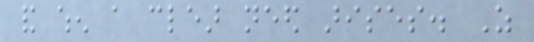and when a clear need arises. As
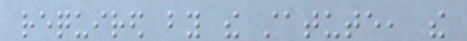required by the statute, the
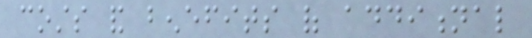costs and benefits of additional
